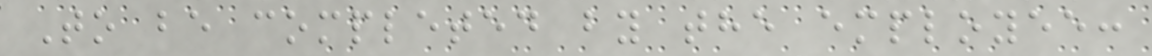To be completed by the employee:
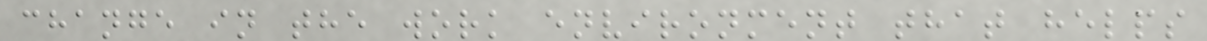change in the work environment that helps
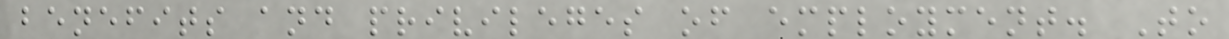benefits and privileges of employment. To
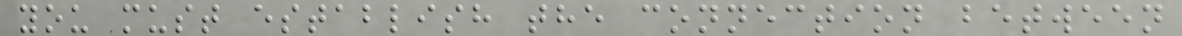you must establish the connection between
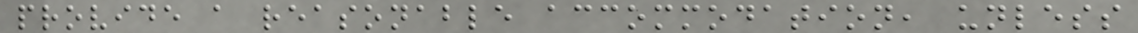provide a reasonable accommodation, unless
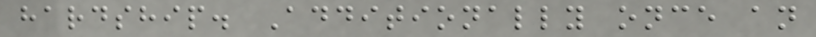hardship. Additionally once an
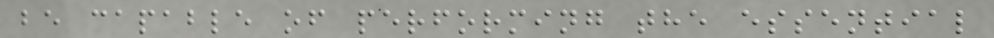be capable of performing the essential
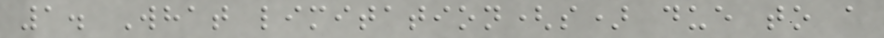1. What limitation(s) due to a
